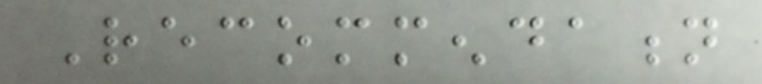Recommendation
